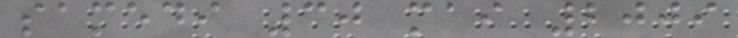samedi 30 mai 2009
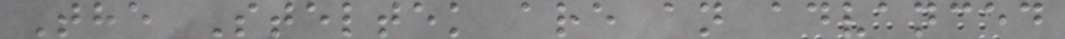The Steltek are an advanced
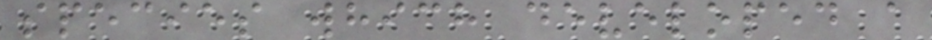species which developed a
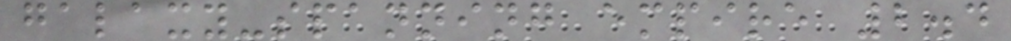galaxy-spanning empire 2.4
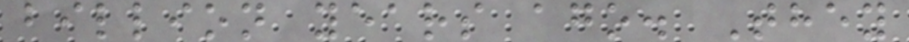billion years ago. They
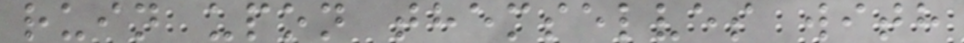ruin upon themselves with
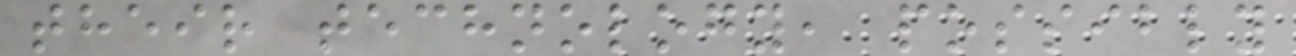their technology, possibly
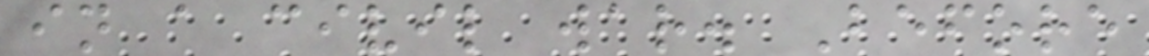in a civil war. Before
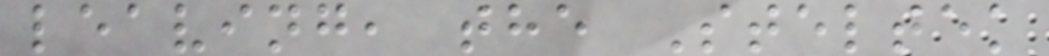leaving, the Steltek
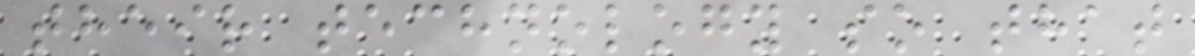their technology so that
